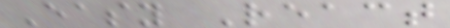Easy React
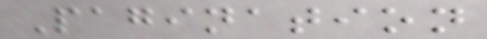Pagination
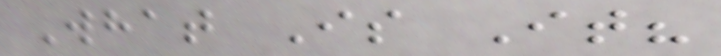What Is It?
